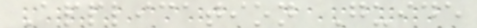Application Guide
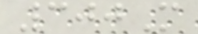300M
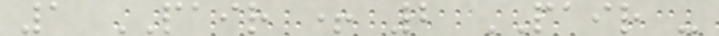1 PAIR + 2 PAIR -
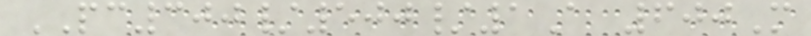PC300/500/1A 600M
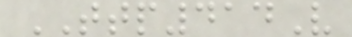TTP414V
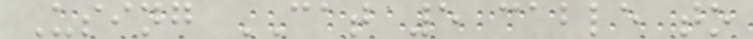Using CAT 5 cable to
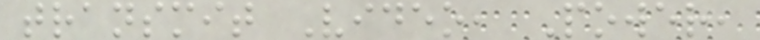transmit Video, Power,
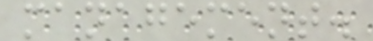management.
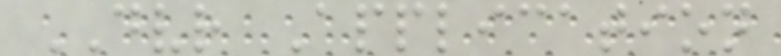DVR Application
